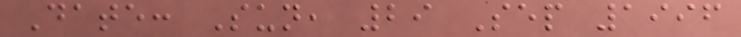Date: Sun, 29 Sep 1996
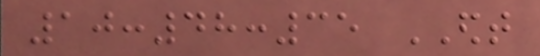10:48:35 EDT
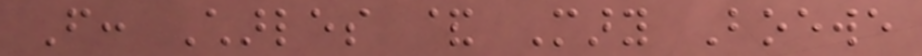From: Charles & Mary Boewe
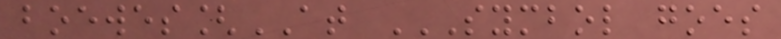boewes[AT SYMBOL GOES
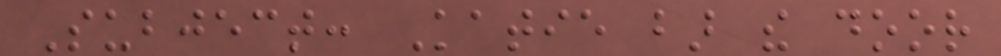Subject: Katie bar the door
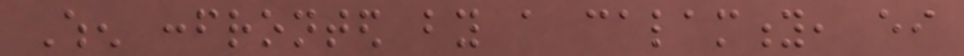When confronted by a calamity, either
